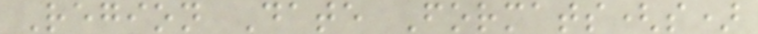Region Date Formats(s)
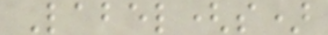Label(s)
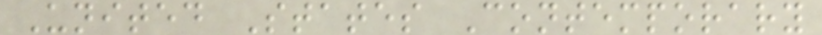United States Contemporary
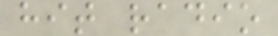hit radio
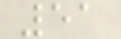51
